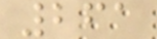261
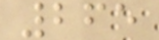265
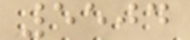5504
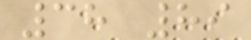38 89
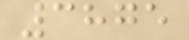3875
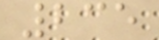235
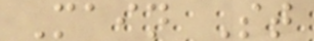Main St
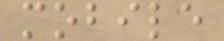mobile
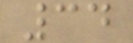34
